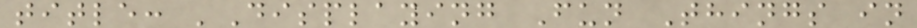title: 'Displaying Fun Things in
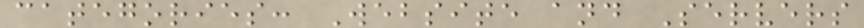categories: Website and Servers
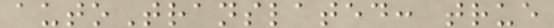autoTranslated: true
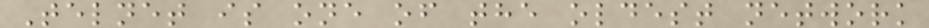Telnet is one of the oldest network
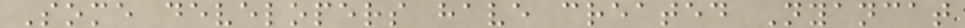Some developers have created Nyancat
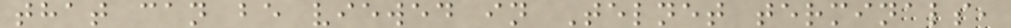that can be viewed in Telnet terminals,
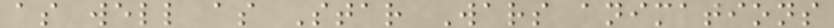as well as Star Wars animations
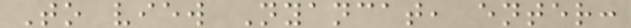To view Nyancat, enter:
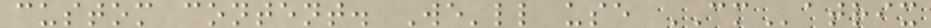custom content. We'll use CMatrix
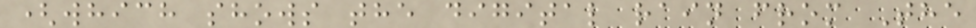(which shows the digital rain from The
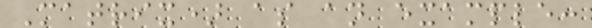Matrix) as an example:
